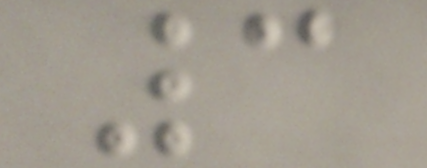3
